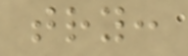try:
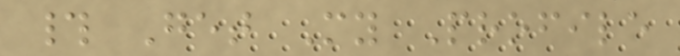# Get My Profile
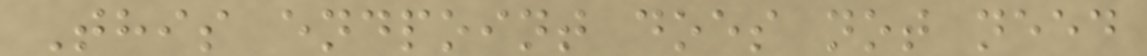This endpoint does not need
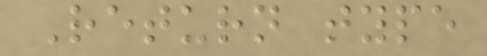Return type
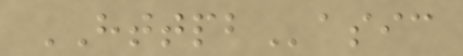HTTPBasic
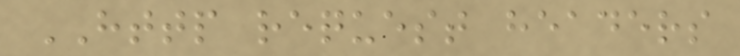HTTP request headers
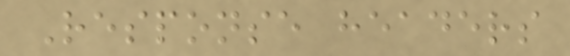Response headers
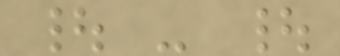| - |
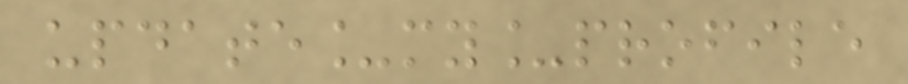update_my_profile
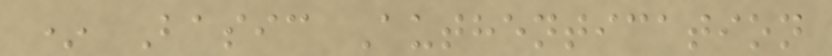* Basic Authentication
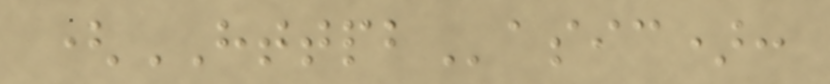(HTTPBasic):
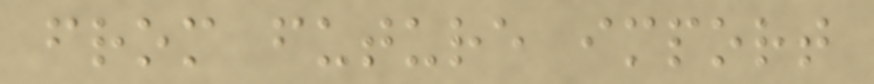from future import
